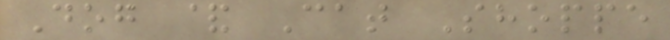Dog & Cat Shoppe
